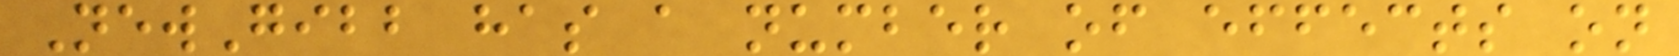NewGibb has a number of effects on
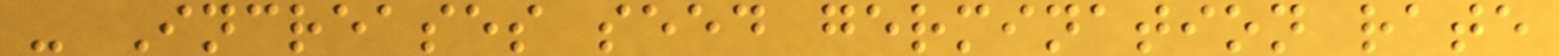- Increases seed germination rate
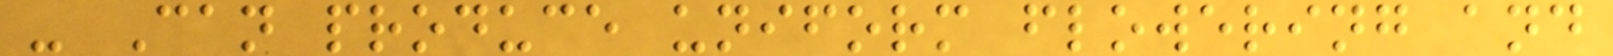- Can produce uniform flowering and
